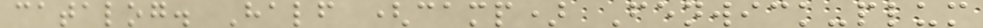catalog. Half (camp) Fenwick-plum
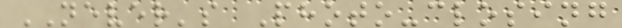NEVER's Photo-closing
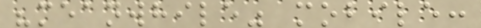"meanwhile" mobile:
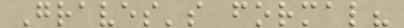Graves's formal?
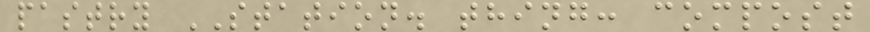pastry STATION. thing: compost
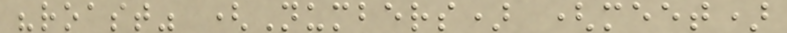"roast" (Numbers) (meet)
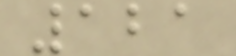121
